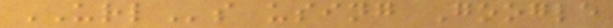URLs using Google
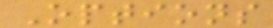Options
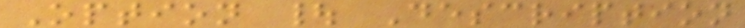Option | Description
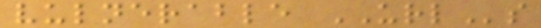vulnerable URLs
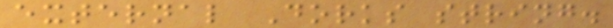external Dorks string.
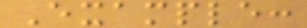Example:
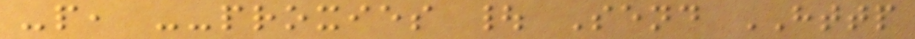-p, --proxies | Send HTTP
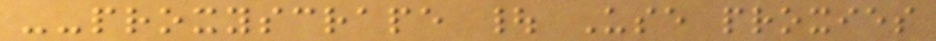--proxyscrape | Use proxies
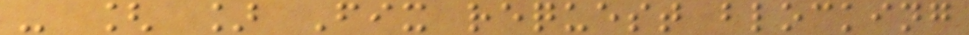- [ ] Fix request blocking
